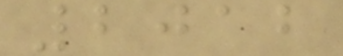2012
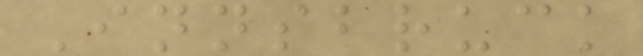Innsbruck
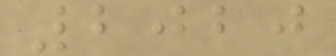2020
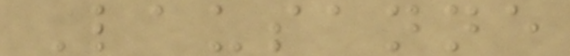Lausanne
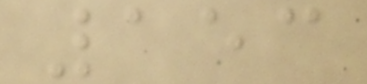153
